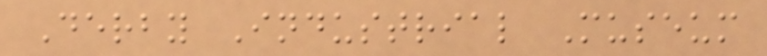Derby Industrial Museum
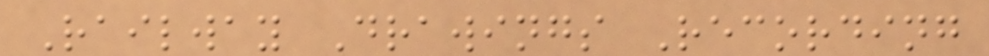Railway Drawings Recording
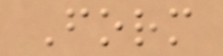Form
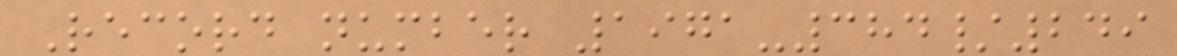Record number 1971-384/249
